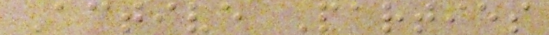Active Parties
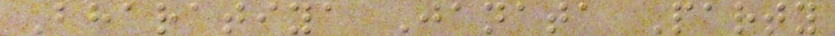Bharatiya Janata Party
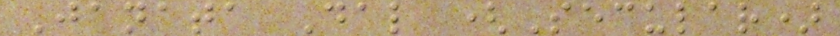Janata Dal (Secular)
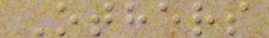Others
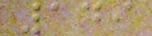149
